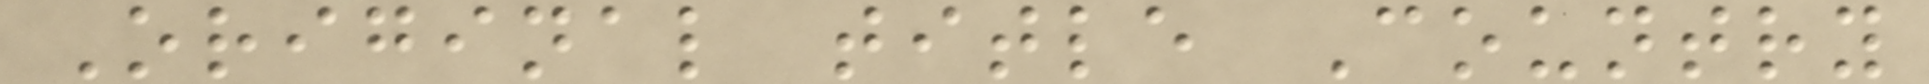Original title Country
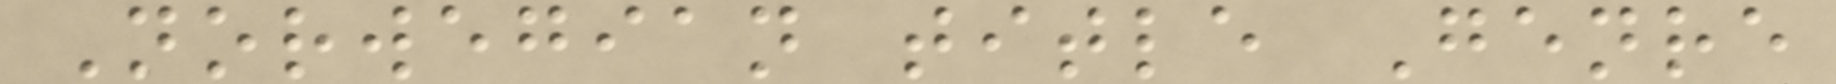Norwegian title Genre
